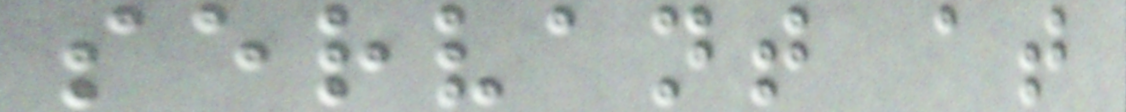servant at
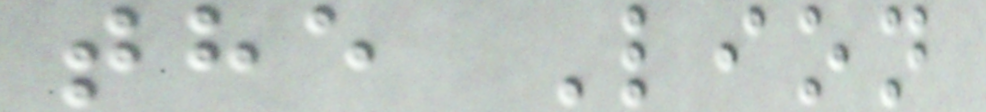the Lion
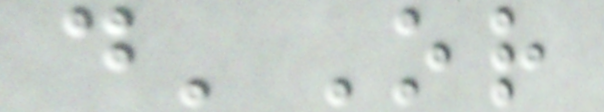d'Or
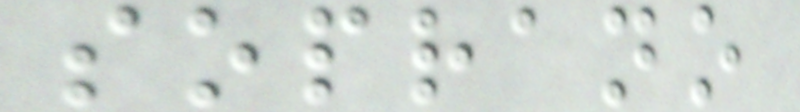soprano
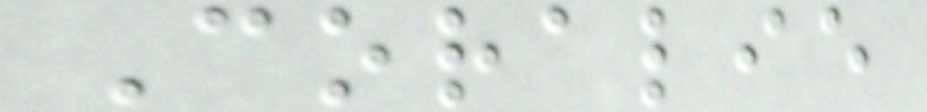Coralie
